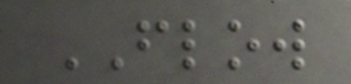FLOW
